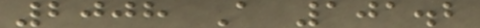2008 A 101.2
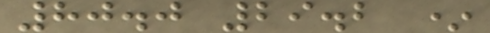80.0 29.2 *
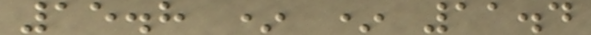15.8 * * 11.4
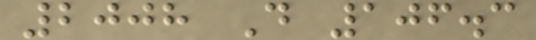2008 D 106.3
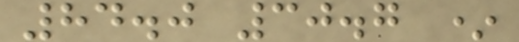84.0 30.7 *
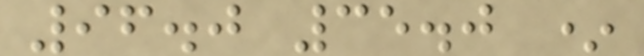96.0 35.0 *
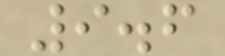9.6
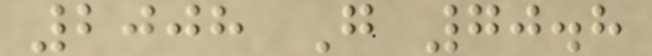2008 G 70.8
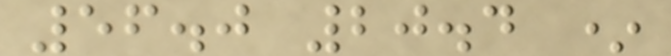56.0 20.4 *
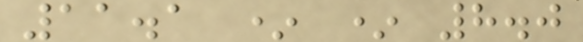11.1 * * 8.0
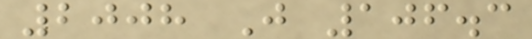2008 J 106.3
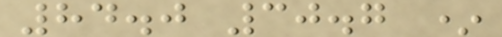84.0 30.7 *
